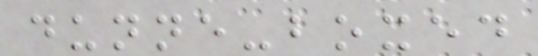dunne-boxed
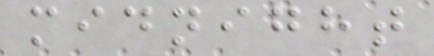midnight
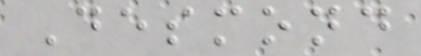Desmond
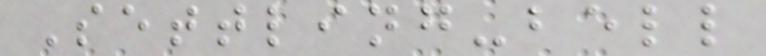Settling-bell
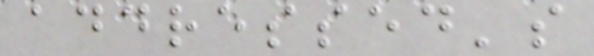addressed's
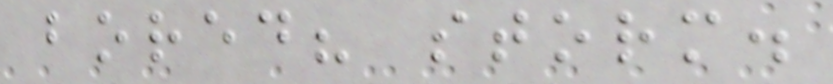bored? storm.
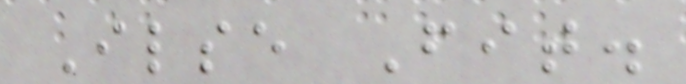Ilse Fit.
